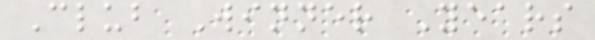Club Winner Years
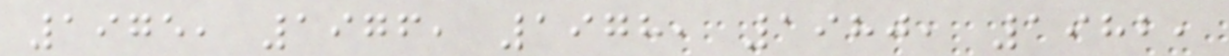1975, 1976, 1978, 1980, 1982,
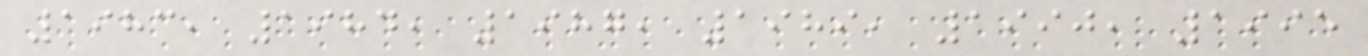1983, 1984, 1987, 1989, 1990, 1995
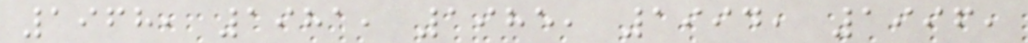1968, 1981, 1985, 1994, 1996,
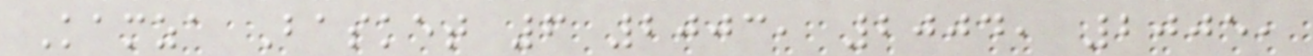Kamza Basket 6 2003, 2004, 2005,
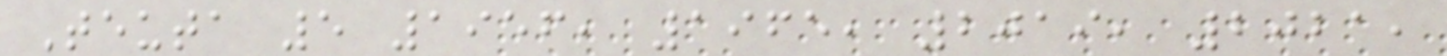Teuta 5 1956, 1965, 2019, 2021,
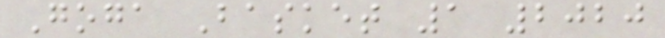Goga Basket 1 2020
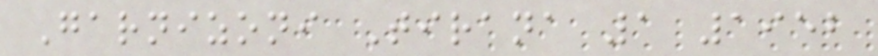Garnizoni Tirana 1 1952
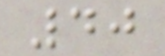40
